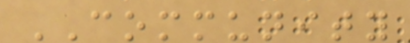COMMUNITY
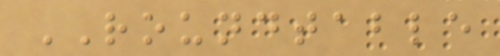ROUNDTABLE
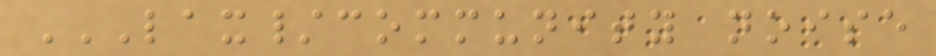LAX/COMMUNITY NOISE
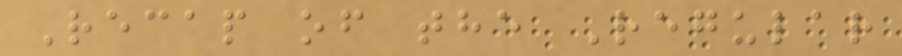Recap of the Regular
